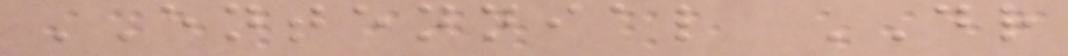ENTENNIAL DR
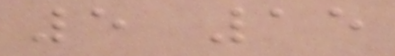5 15
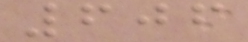606
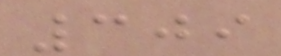309
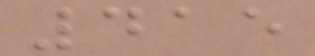415
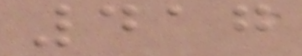417
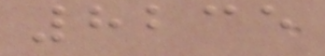8235
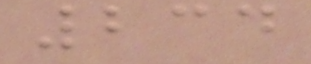234
